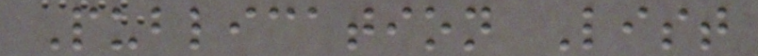Publication List
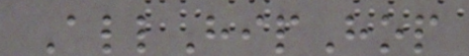AllHipHop
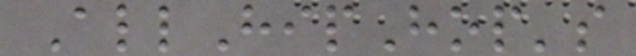AllHipHop's
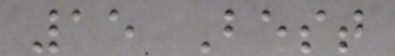15 Best
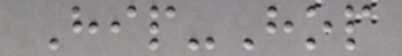Hip-Hop
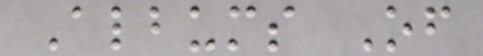Albums Of
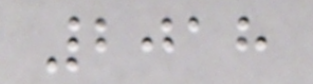2018
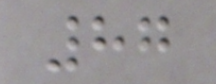87
